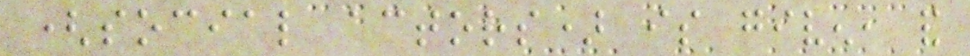(social actors) is given, and
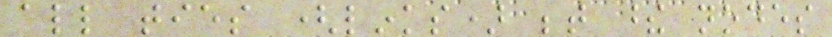all ties (links) between these nodes
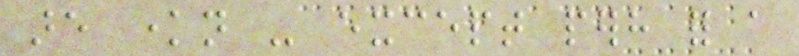are known - except perhaps for a
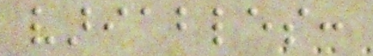variables:
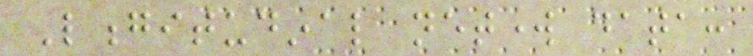Longitudinal network data:
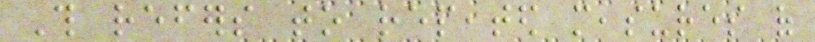This refers to repeated measures of
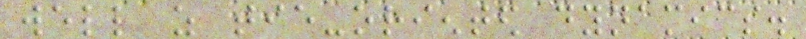well as tie-oriented dynamics.
